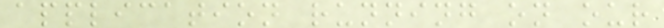application running on our
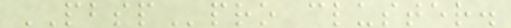PBSPpro cluster.
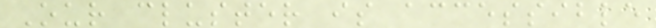Our cluster is accessible
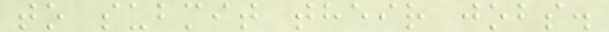to submit their jobs.
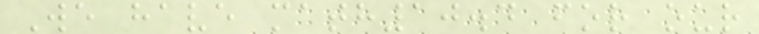We have math10.4 for our
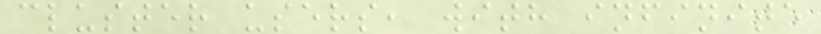cluster users, with infinite
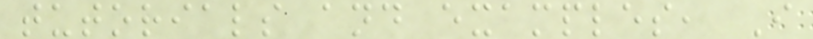tutorials and examples, I
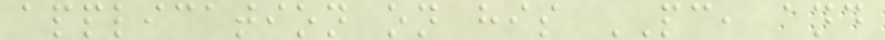application on his PC, and
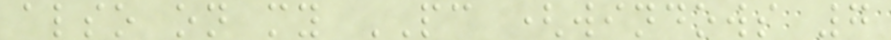also on my PC (windows 7
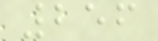256
